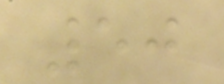50
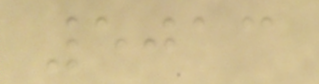5013
